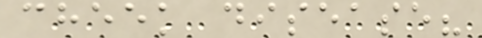cheek disease?
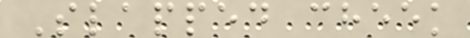Slapped cheek
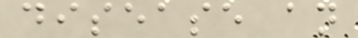disease an
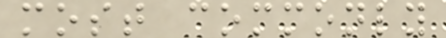most commonly
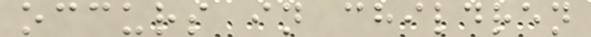occurs in children
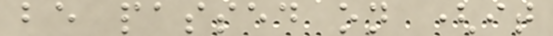be passed on (it
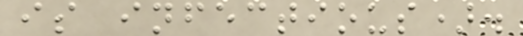is infectious).
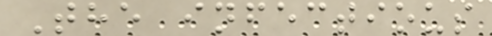The infectious
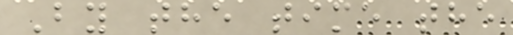By the time the
